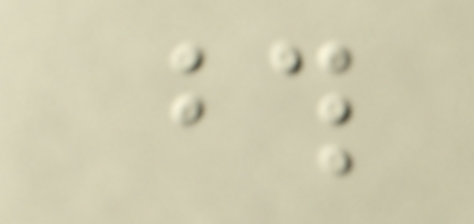those
